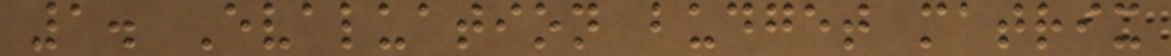1. Evaluation budget matrix
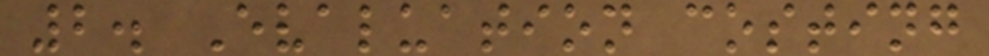2. Evaluation costing
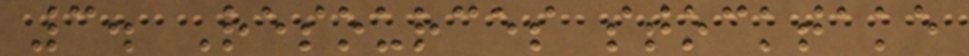3. Resources stocktake
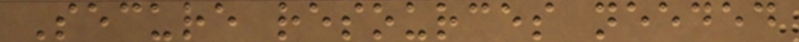Secure resources needed
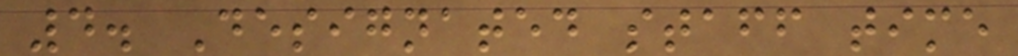4. Designated staff time
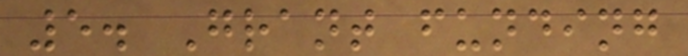5. Grant funding
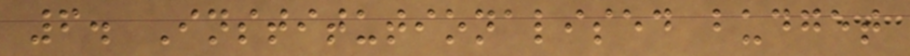6. Institutionalised budget
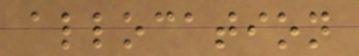allocation
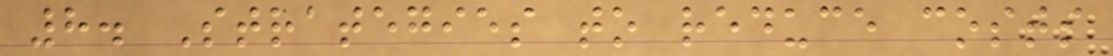8. Strategies to reduce costs
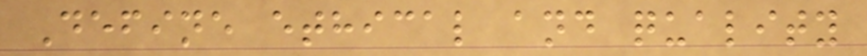Define ethical and quality
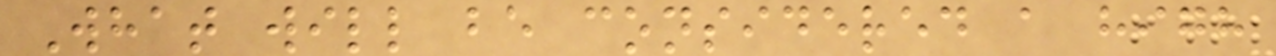What will be considered a high
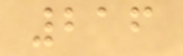216
